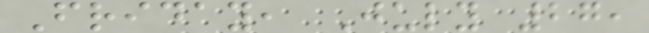Friday, July 27,
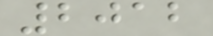2012
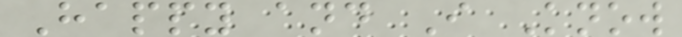Happy and I Know
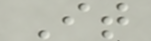It
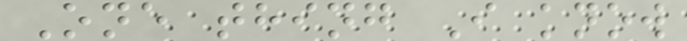One thing I know
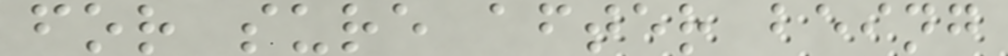for sure after being
